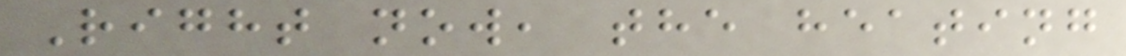Right now, the heating
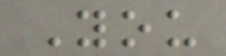You
